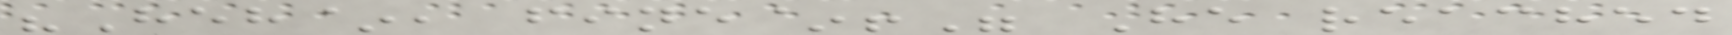"Heh~, fine~!" He reached
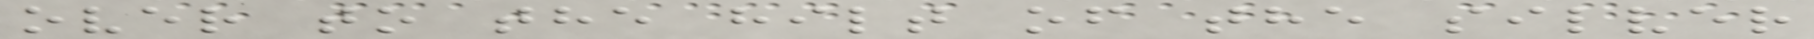over to the hilt of the silver
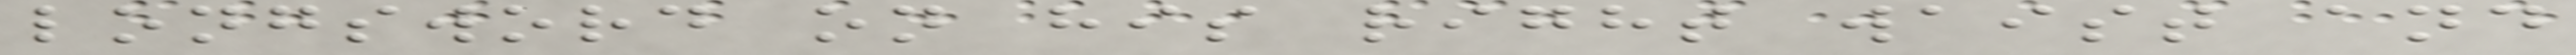longsword on his right waist and
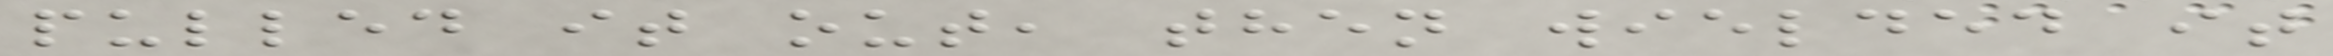pulled it out, then wielded it
